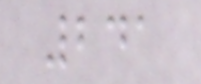241
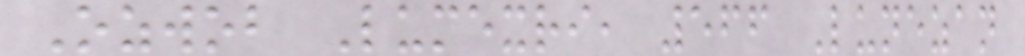Ozwob Lumexri, 566 Lunezan
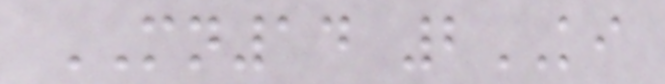MN14 2KI
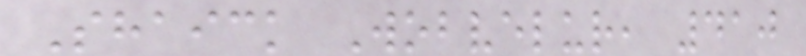Shaick Wobvelur, 410
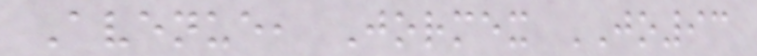Avenue, Jormex JO93
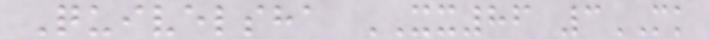Quivelsha XX86 3MK
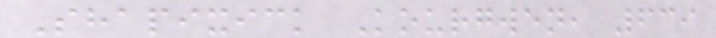Shapixick Kourgwen, 639
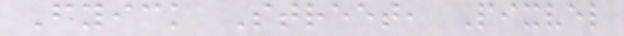Fyick Street, Pixvel
